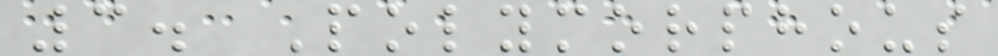3. Polymorphous
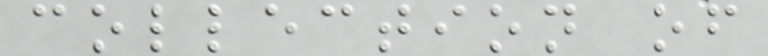collection of
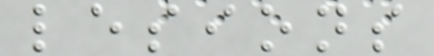lesions
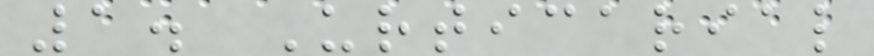1. Urticarial
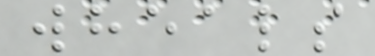wheals
